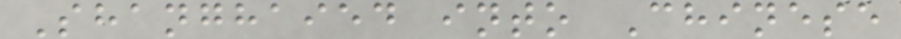Shanghaied into Chinese
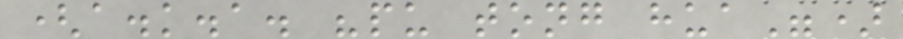(a.k.a. "pu tong hua")
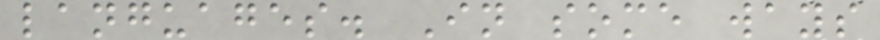languages. In some ways
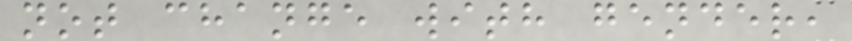not change with gender,
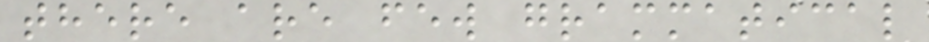there are few grammatical
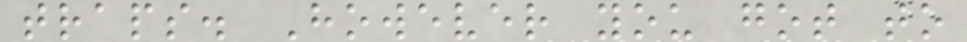traps. However you got to
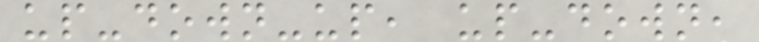up-down-up, up-down,
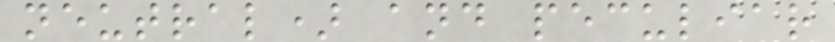neutral) and peculiar
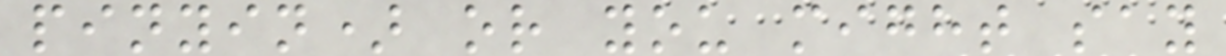pinyin) or you might say
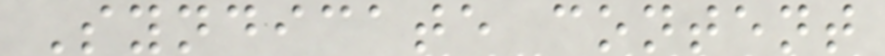Syndicate content
